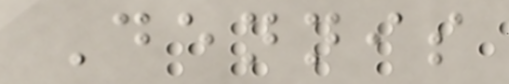Dennis
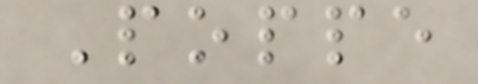Poppe
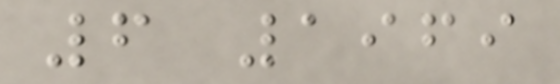6 1969
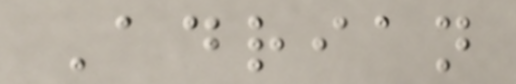Adrian
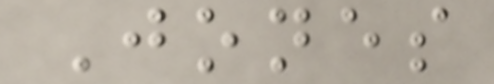Jones
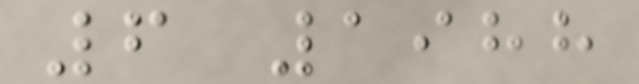6 1988
